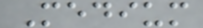Medium
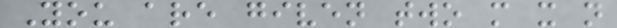You are given two m x n
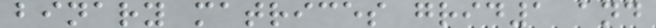binary matrices grid1 and
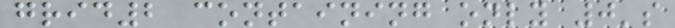grid2 containing only 0's
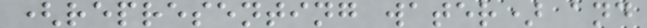(representing water) and
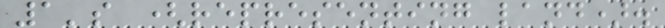1's (representing land).
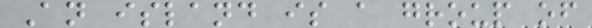An island is a group of
